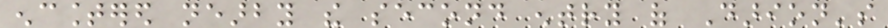encountered nearby the second entry of Darion's
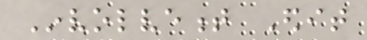Involvement Edit
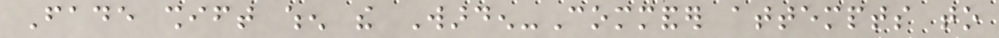Fade shift when the Warden-Commander attempts to
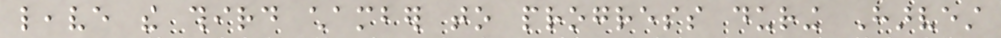leave the third chamber to progress during Harvest
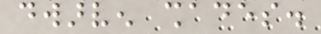dwarven shades.
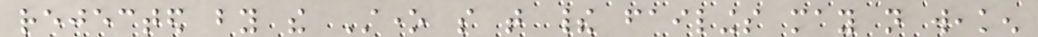rejected by the Stone so that their failings may not weaken
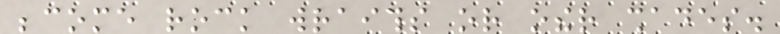become rock wraiths or other shades.
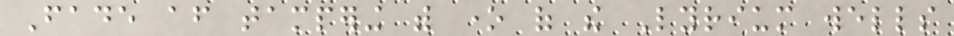Fade after tampering with one of the Lyrium wells
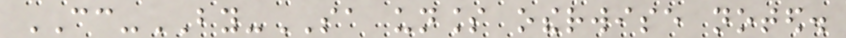CC-BY-SA unless otherwise noted.
